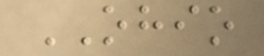OHIO
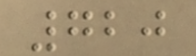720
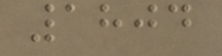1804
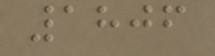1806
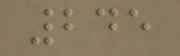245
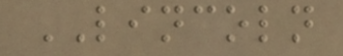LINCOLN
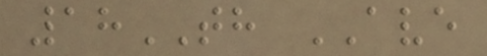18TH AVE
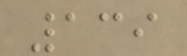139
